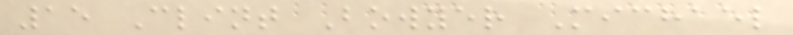15 Clint Bowyer Michael
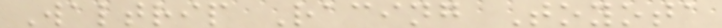Waltrip Racing Toyota
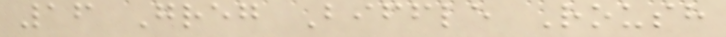16 Greg Biffle Roush
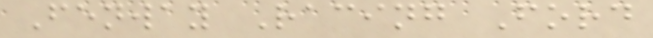Fenway Racing Ford
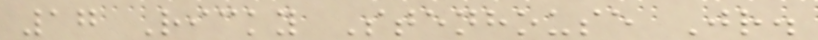17 Ricky Stenhouse Jr.
